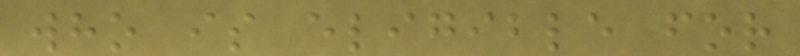who is eligible for
